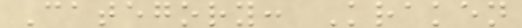Category: Kraken
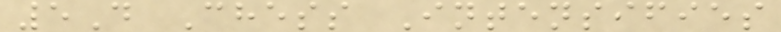5D Chess Intensifies
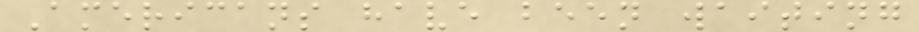Americans have been waiting
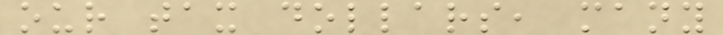our tax dollars, many
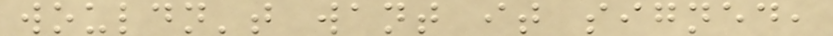wouldn't want it signed,
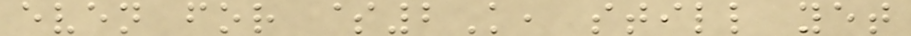even for $2K, still yet
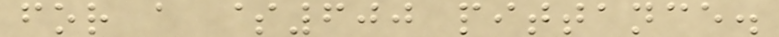for a $600 pittance.
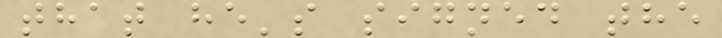that he's signed the
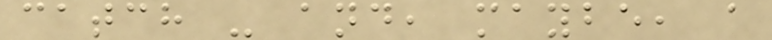catch - and, maybe, a
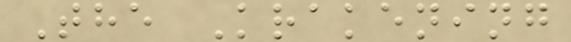The Krakening
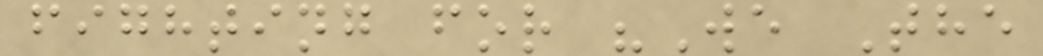fighting for "We The
